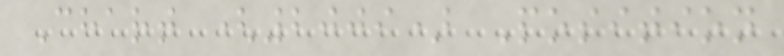Chart (2009) Position
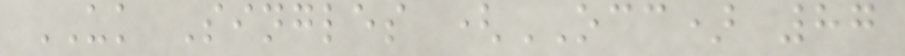UK Singles (OCC) 87
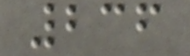236
